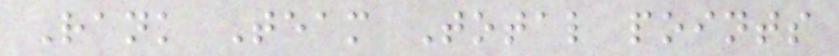Rank Team Total points
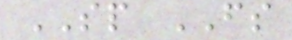SP FS
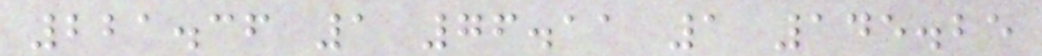221.36 1 76.11 1 145.25
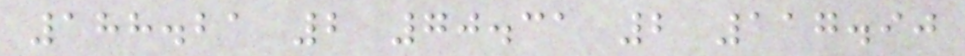188.21 2 70.31 2 117.90
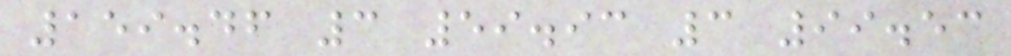159.46 3 59.93 3 99.53
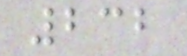232
